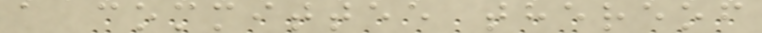a committee thereof
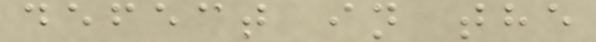defect in the
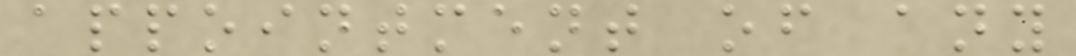appointment of any
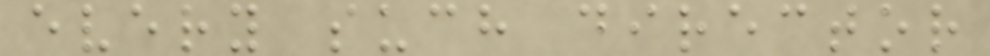every such director
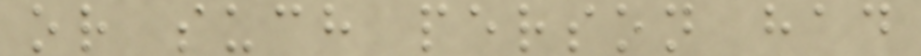or such person had
